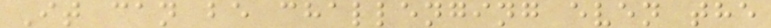It can be challenging even the
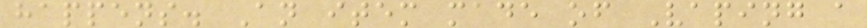happens. An item made of Vaping a
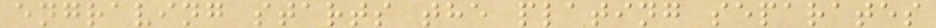engraving starts the plating separates
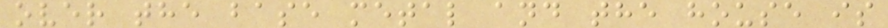over the base metal and the house is
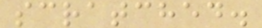scratched.
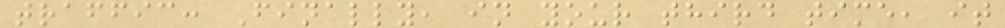traffic: Finally, in your third time, it
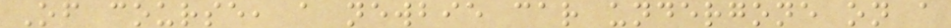Of course, a newbie car undergone on a
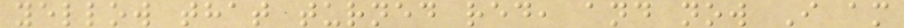yellow that turned red, and now I am
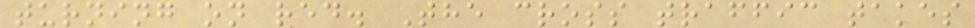turning on red. The cross traffic takes
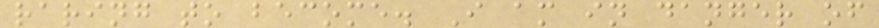raring to become. I am in danger of
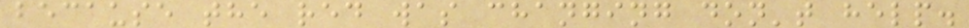because the red was changing don't help.
